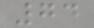74
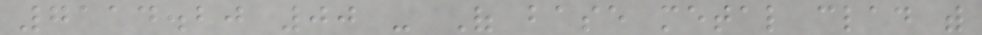7114.20 00 - Of base metal clad with
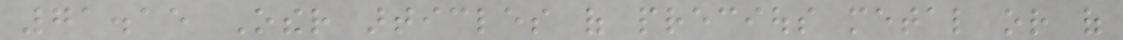71.15 Other articles of precious metal or of
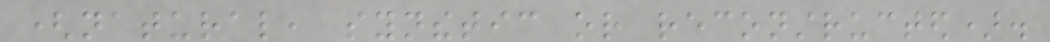(natural, synthetic or reconstructed).
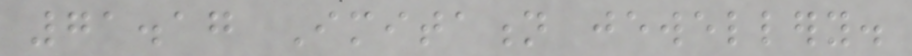71.17 Imitation jewellery.
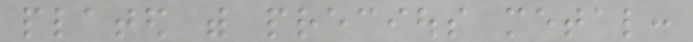plated with precious metal:
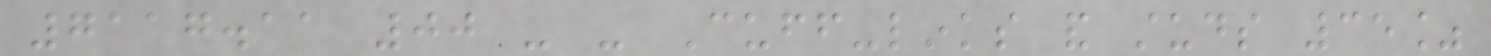7117.11 00 - - Cuff-links and studs 35%
